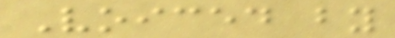Voiced by
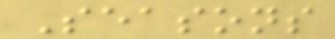Seasons
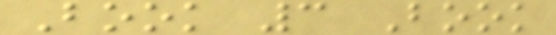Book 3 Book
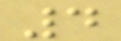4
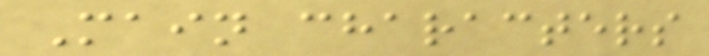Main characters
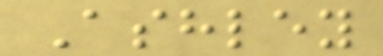Ashley
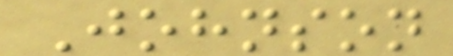Johnson
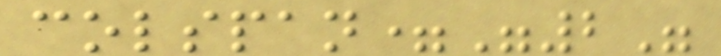colspan="2"
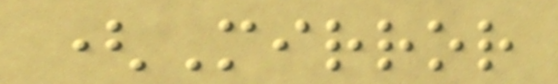(Mirror
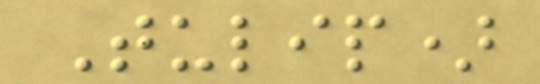Tulip)
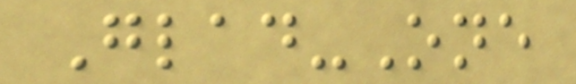Glad-One
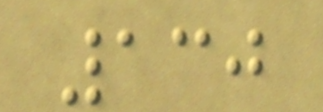130
